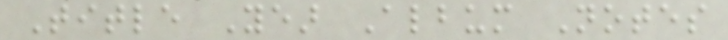Title Year Album Notes
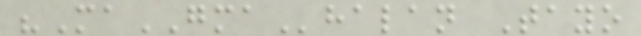"MaGMAhalan Tayo
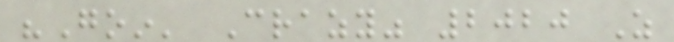"Goin' Crazy" 2020 As
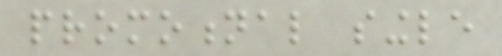promotional single
